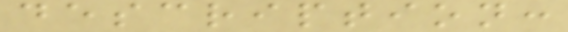description:
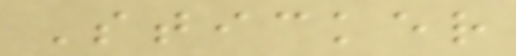Sticker
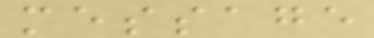message
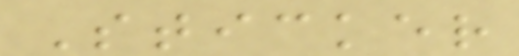Sticker
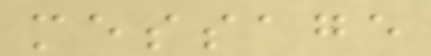message
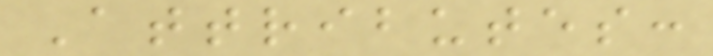Attributes:
